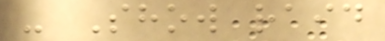- Show raid
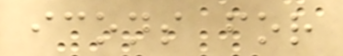icons for
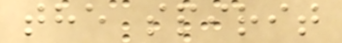the spirit
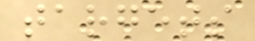targets
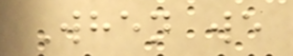When we
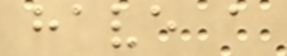have a
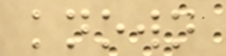known
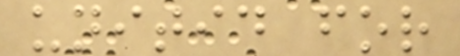unitid for
